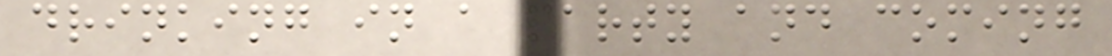drinking in a party and coming
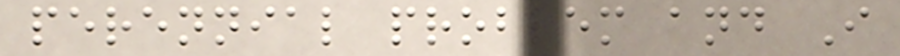perennial problem and I
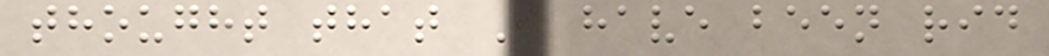thought that I have been rid
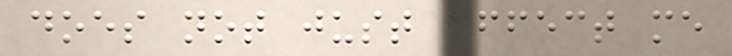does not just affect me
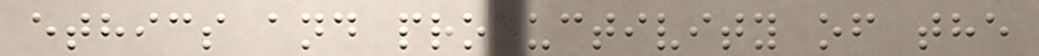ethics and productivity of the
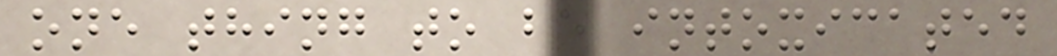one thing to be intoxicated
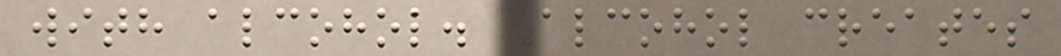with alcohol. Alcohol creates
